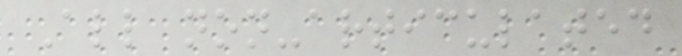All non-articulated
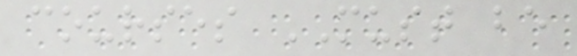courses MUST be
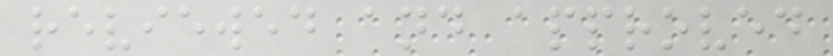reviewed and approved
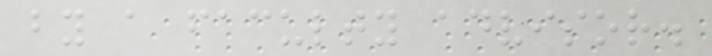by a faculty advisor.
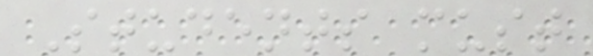Students must
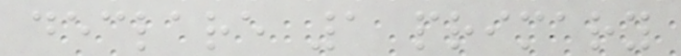declare 1 primary
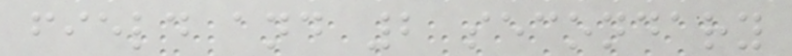field and 2 secondary
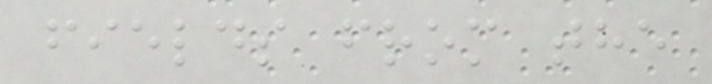fields from the
